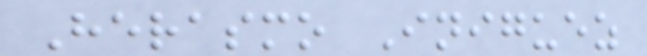Herasmo Iniguez
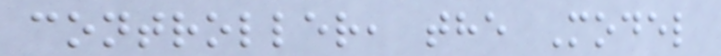controller, the Model
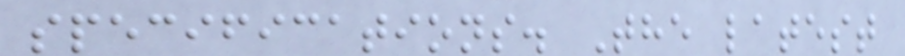specifications. The latest
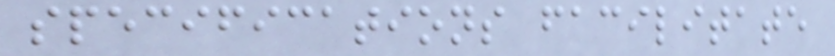specifications facilitate
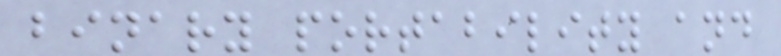binary portability and
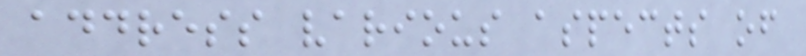address various aspects of
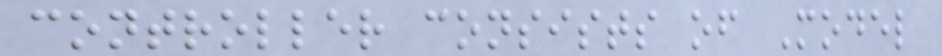controller consists of Model
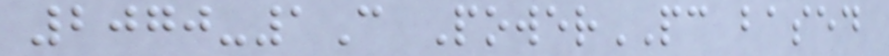2070-1C PowerPC based
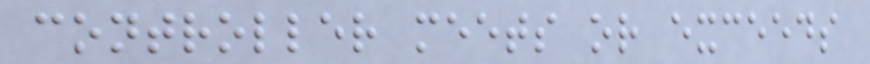controller meets or exceeds
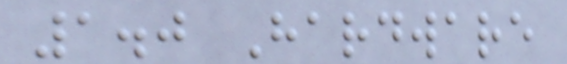1.0 Hardware
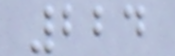224
